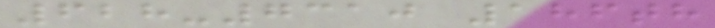628-7310 186th
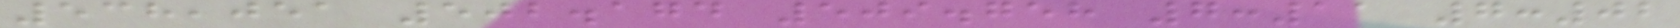538,051 502.174 509.758 7:11 7:02
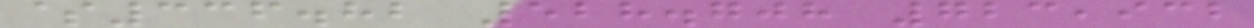$336.82 528.708 723,932
